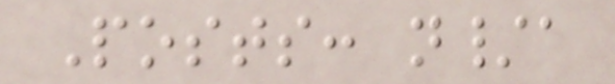Posts: n/a
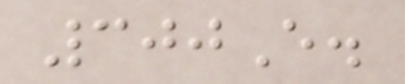300E.
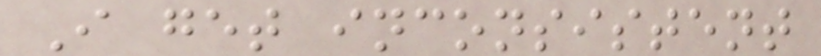I get inconsistent
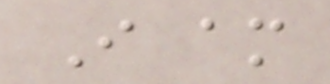I am
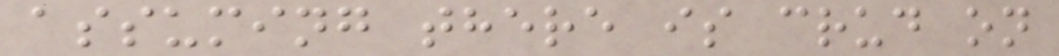assuming there is crud on
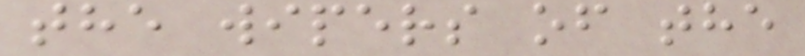the wipers of the
